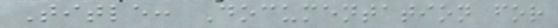Title: Documentation for
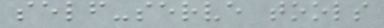self-serve tools
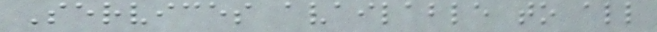Services available to all
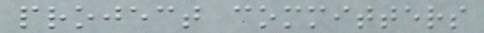project committers
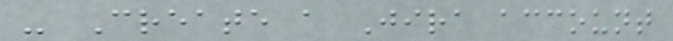- Create a Jira account
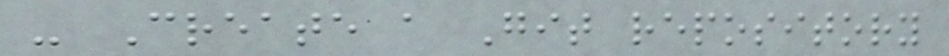- Create a Git repository
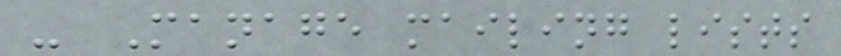- Manage mailing lists
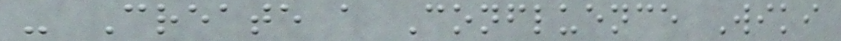- Create a Confluence Wiki
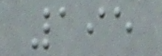195
